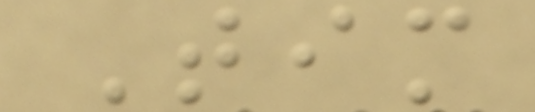Tim
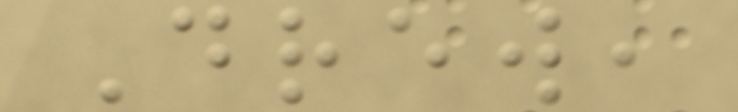Drew,
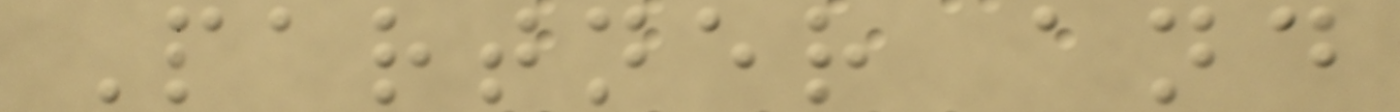Partner and
